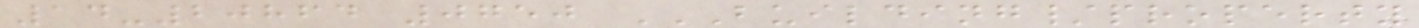14-20864 0750 BUILDING/PROPERTY
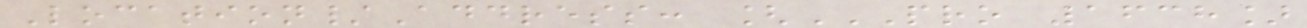Location/Address: [PRO 1638]
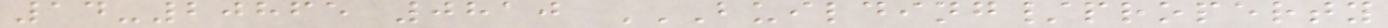14-20865 0810 BUILDING/PROPERTY
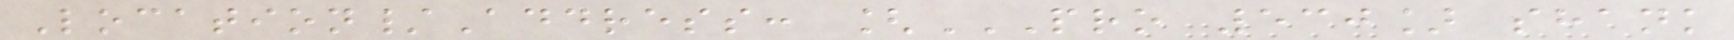Location/Address: [PRO 530] SHANK
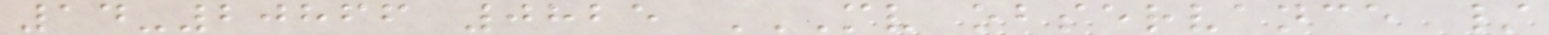14-20866 0825 MV OBSERVANCE /
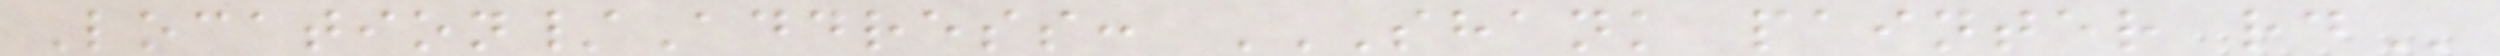Location/Address: SHANK PAINTER RD
